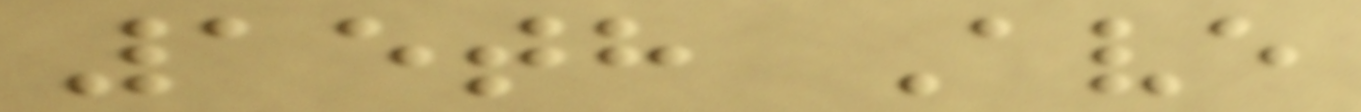15th Ave
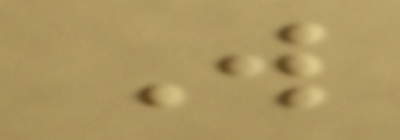W
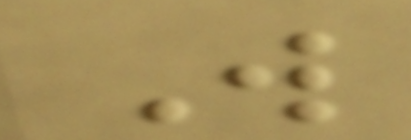W
